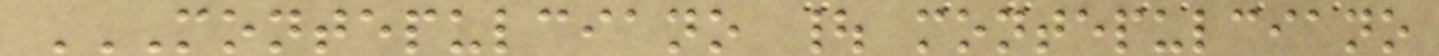MONTEPULCIANO | MONTEPULCIANO
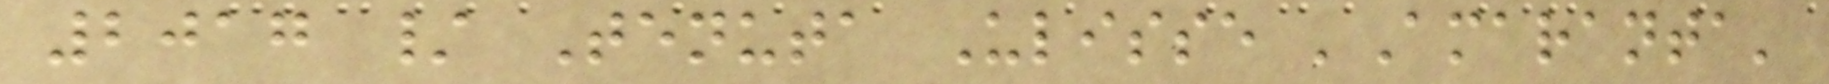2017 / Tenuta Ulisse 'Amaranta'
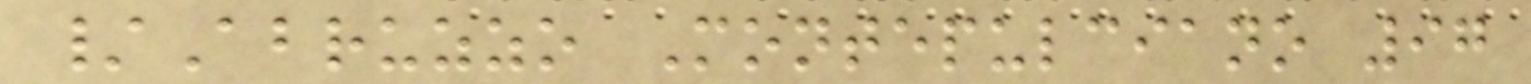/Abruzzo Montepulciano 97
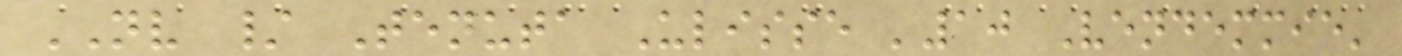NV / Tenuta Ulisse '10 Vendemmie'
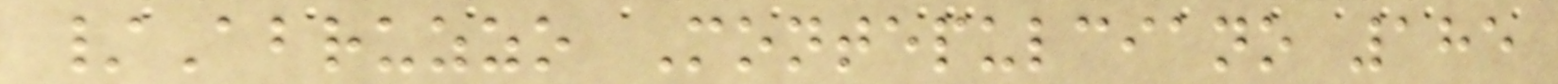/Abruzzo Montepulciano 185
